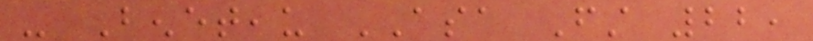- Beneteau ASA First 22,
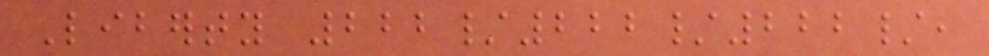Liberty 222/222/222/,
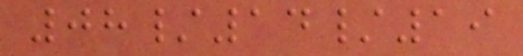08/14/19
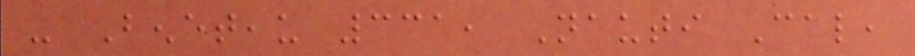- Beneteau 331, Nauti Cal,
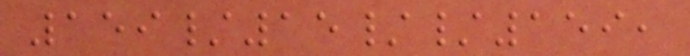159/15//159,
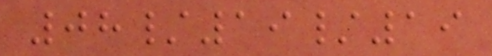08/19/19
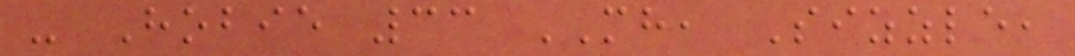- Hobie 33 MH, Sizzle,
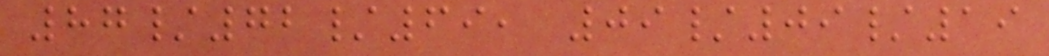87/72/69, 09/09/19
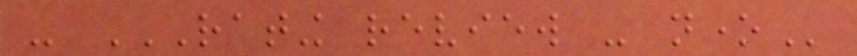- RATING REVIEW - NONE
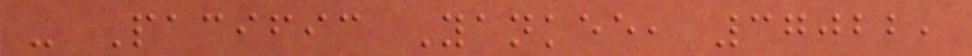- Pacific Yankee, 37022,
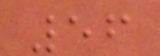56
